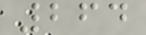264
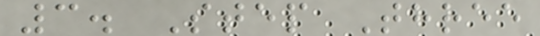3. Step Three
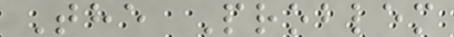The Problem
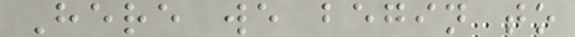Here we begin to
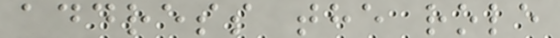address the role
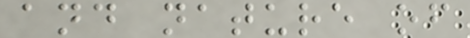and nature of
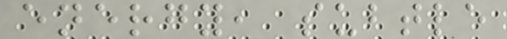energy, subtle
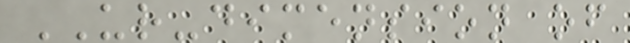UR-dimension of
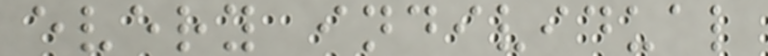every individual
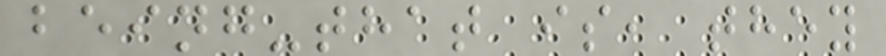being-that is, they
